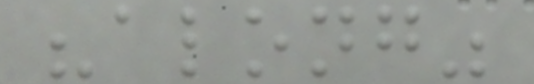"along"
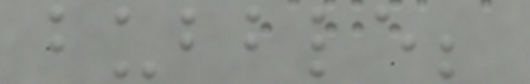bubble;
